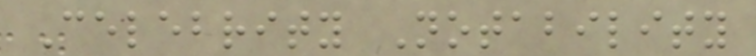Celebrity Notability
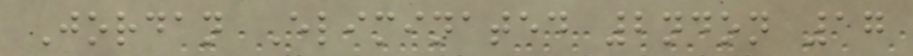Jordan Eliminated 2ndon 17
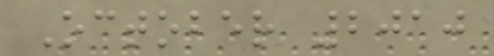October 2010
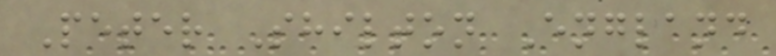Peter Shilton England
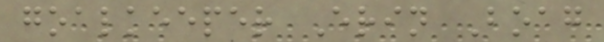goalkeeper Erin Boag
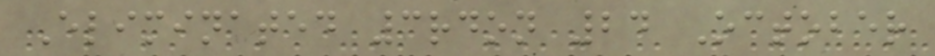Eliminated 3rdon 24 October
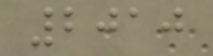2010
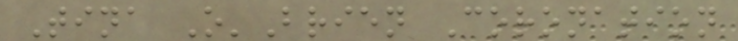Tina O'Brien Coronation
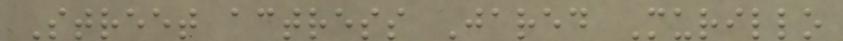Street actress Jared Murillo
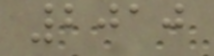2010
